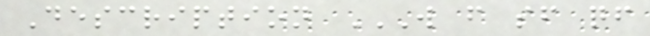Description W F SF QF
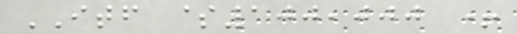ITF $100,000 +
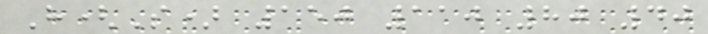H(S) 150 110 80 40
